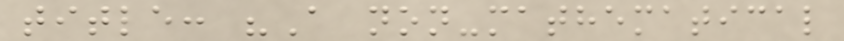title: "A non-mathematical
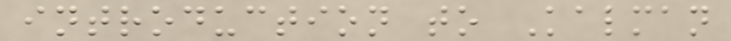introduction to Kalman
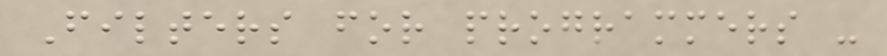Filters for programmers -
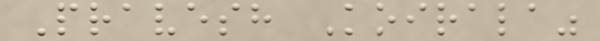Pravesh Koirala"
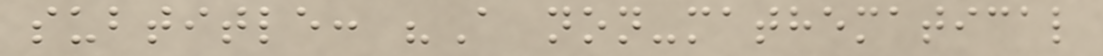subtitle: "A non-mathematical
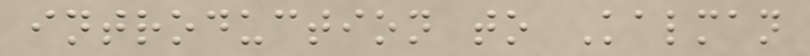introduction to Kalman
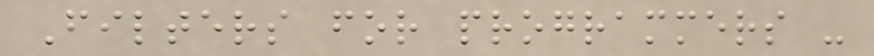Filters for programmers -
